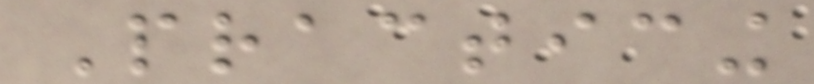Practicing
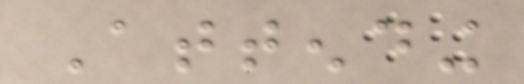Attending
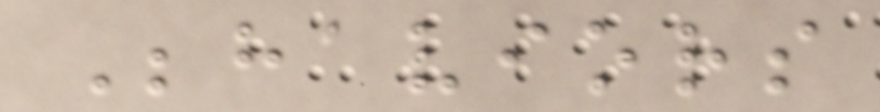Behaviors
